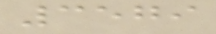3579
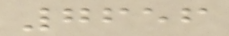7656
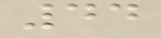44
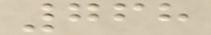768
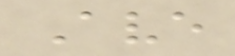Ave
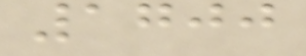1700
